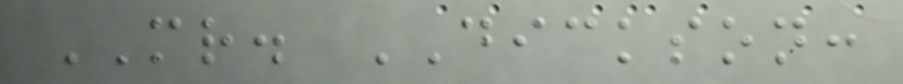MR. DICKSON:
